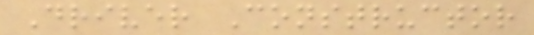Driver Constructor
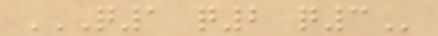Q1 Q2 Q3
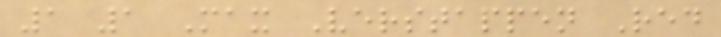1 1 Max Verstappen Red
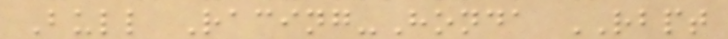Bull Racing-Honda RBPT
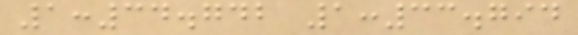1:34.742 1:33.794
